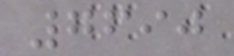7690
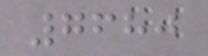7680
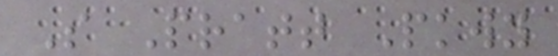S Pratt Pkwy
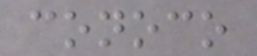conoco
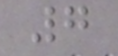7
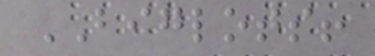BIGLOTS!
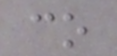co
